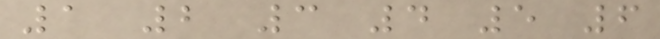1 2 3 4 5 6
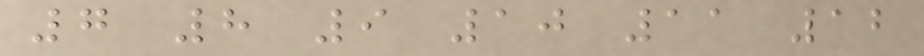7 8 9 10 11 12
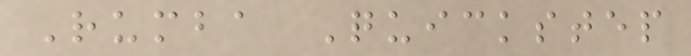Rumba Quickstep
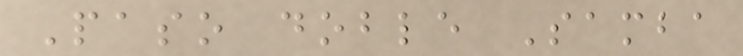Paso doble Samba
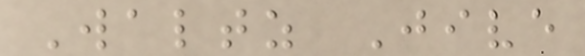Waltz Jive
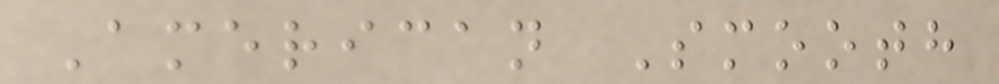American Smooth
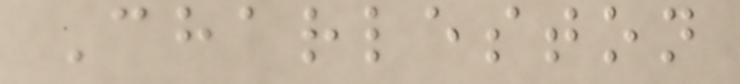Charleston
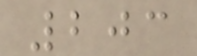203
